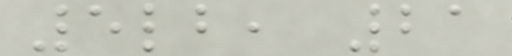5lb, 21
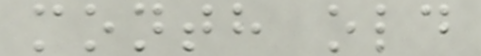month old
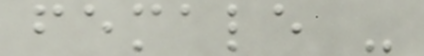female -
